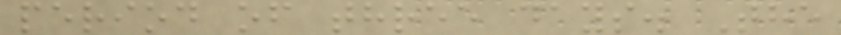period of three days. The
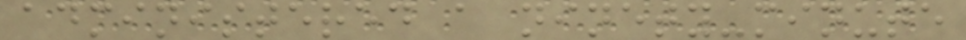administered a ninety-minute
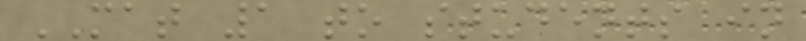MAT 1 to students in
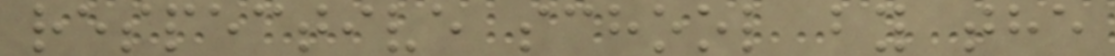respective school by the
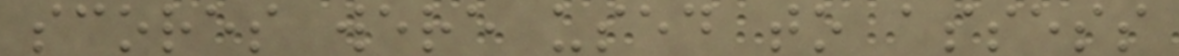scores were used to assess
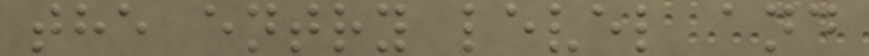the entry level and
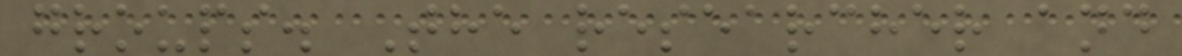groups. The researcher and
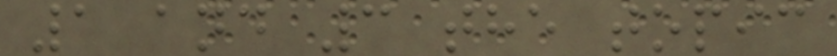1 and 3 the topic
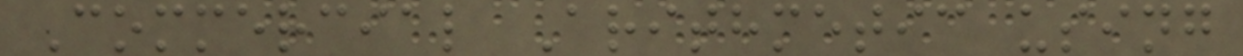Commercial Arithmetic using
